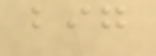big
